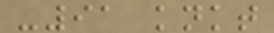-91 knkt
